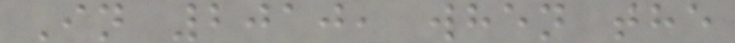In 2010, when the
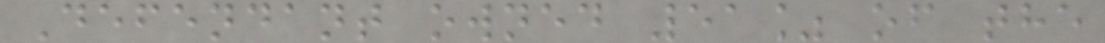Defendant owned 51% of the
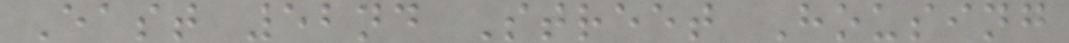East 52nd Street Housing
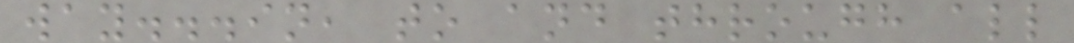way...in, to and through all
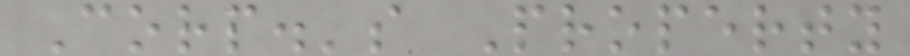Corp.'s Property
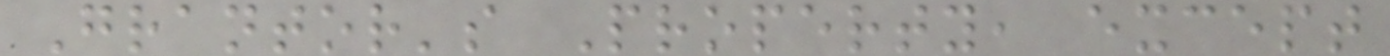Grantor's Property, except
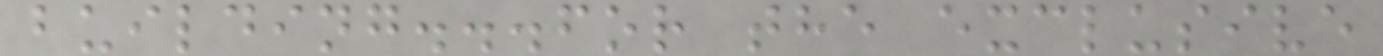building...for the exclusive
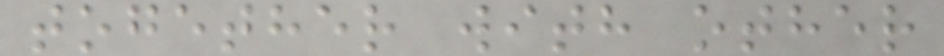together with other
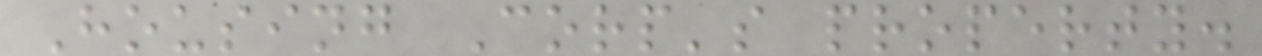Housing Corp's property.
